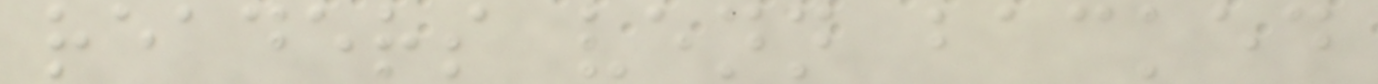readers venn backed
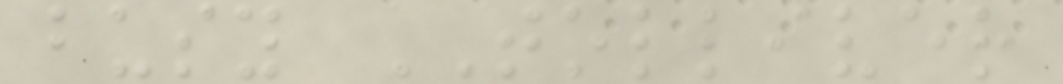busy TOLLIVER
